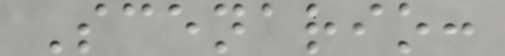Scenario:
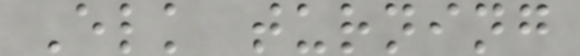Elk turning
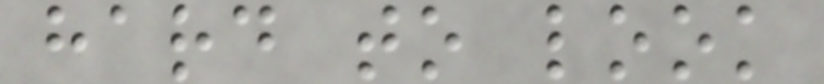hard to look
